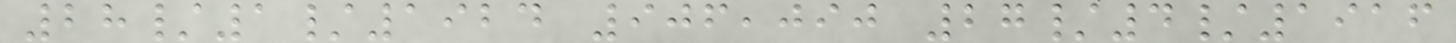28/1/1924 906,090 27/4/1916
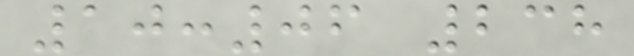10:06 238
